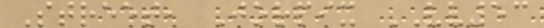Street, Jorpix VV53
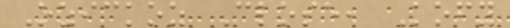Ozickoz Close, Kofy
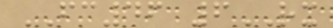FC46 6RX
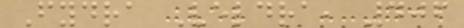Fydra Veldra, 406
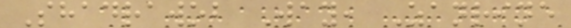Shadrawob Way, Zanrine
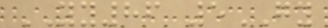YY86 5GY
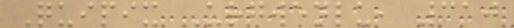Quipix Urgwenlu, 310
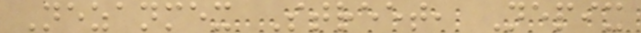Nezanmex Street, Nepix
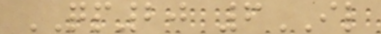QP20 6IL
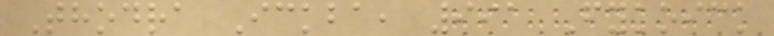Thodra Ickba, 991 Fykoick
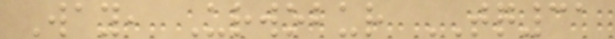Way, Urwobur TQ31
